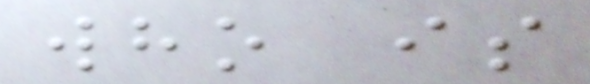who is
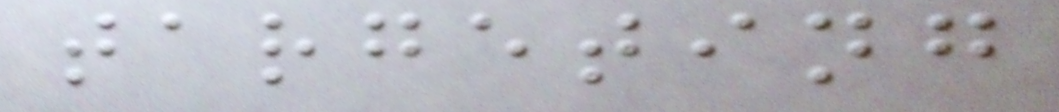targeting
